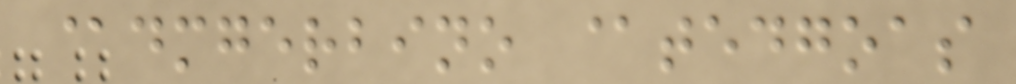@dmgerbino @tedgoas
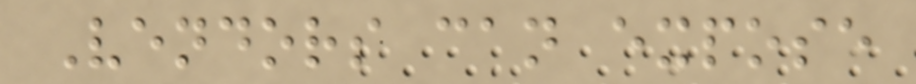Vendors can expose
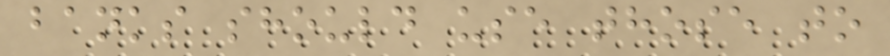banks should use those to
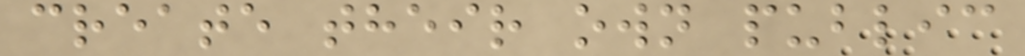create their own public
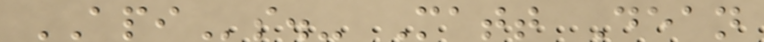APIs.- Matt Dean
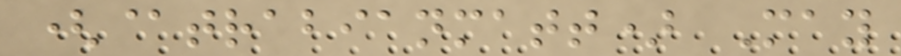(@trabianmatt) May
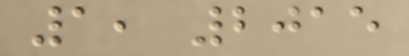1, 2015
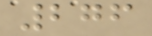276
